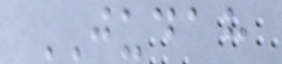JUDAH
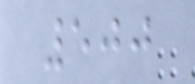500
